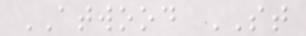ATWOOD ST
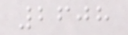2608
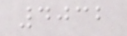4032
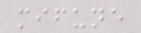mifune
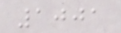1001
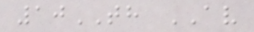10TH AV
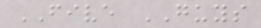FIVE GUYS
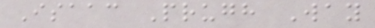Isaac Prugh Way
